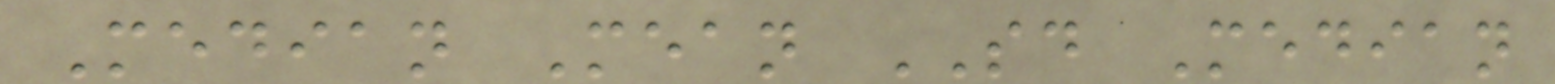Median Mean SD Median
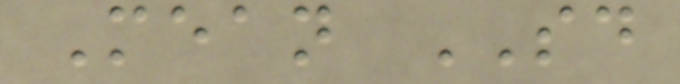Mean SD
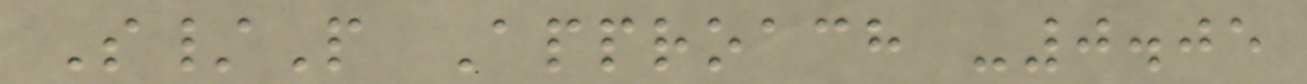S/P Approach -0.05
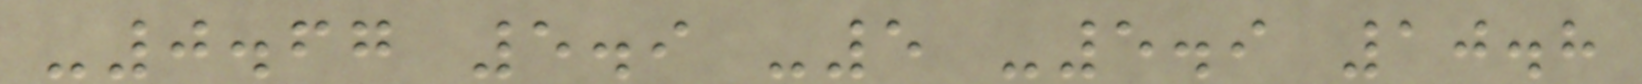-0.67 5.9 -5 -5.9 10.8
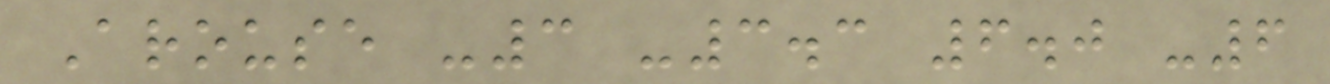Arouse -3 -3.3 6.0 -6
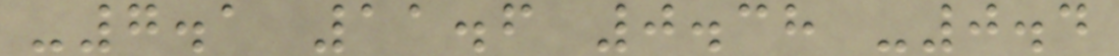-7.1 11.6 0.38 -0.4
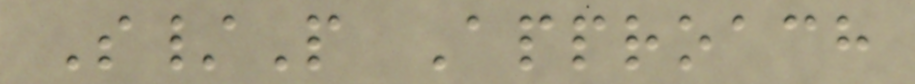S/P Approach
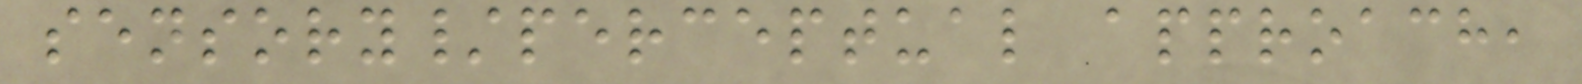sensory/perceptual approach,
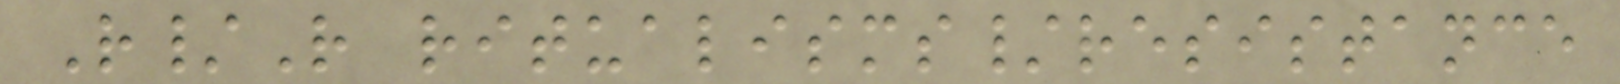R/R ritualisms/resistance
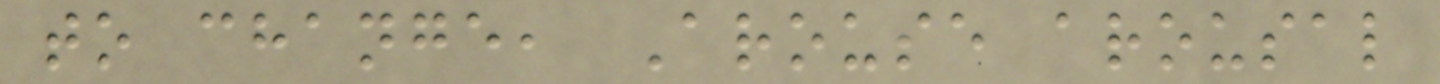to change, Arouse arousal
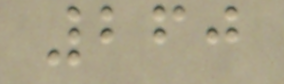260
